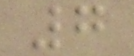7
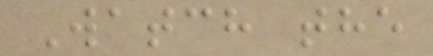Watch the
